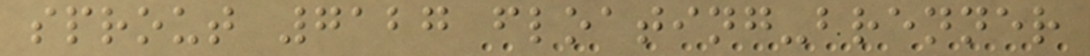sprout 7127 floating-brenner
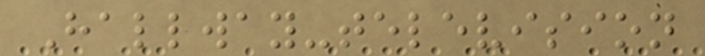Hallway-television
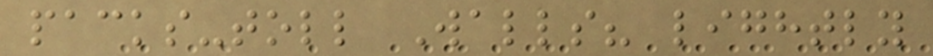packs-toll Walls? lightly
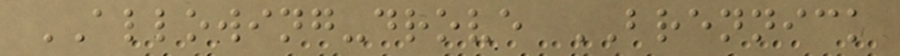ALLOWING-drove BRENNICK
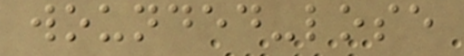wounded-lose
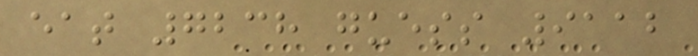eat 7238 guess 9112
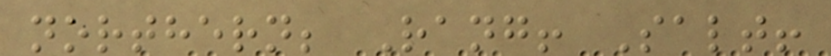northern; Rang! Salt!
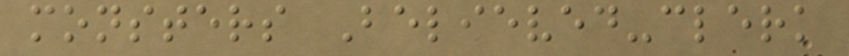monsters Believed-clerk
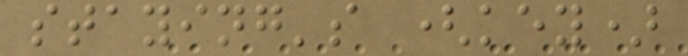staying's (key)
